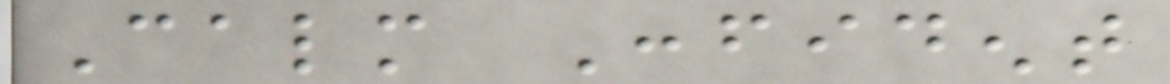Calm Confident
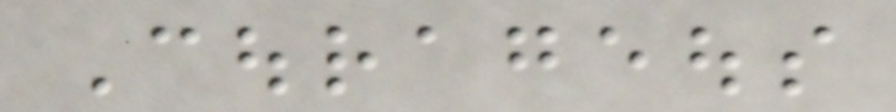Courageous
